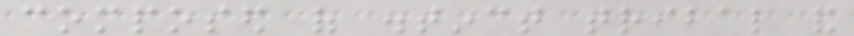composed of distinct tribal and
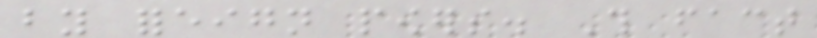by foreign powers. This fact
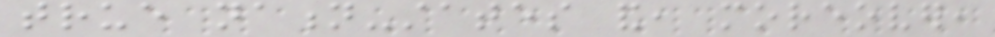true nation-states and, moreover,
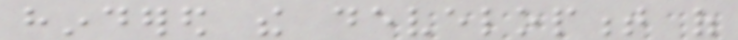hindered the development of
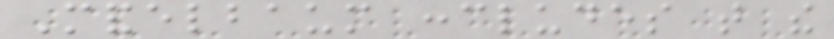Mandelbaum concludes that the
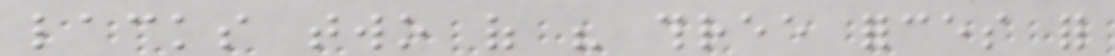lacks two of his three forces for
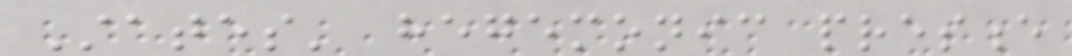States' hegemonic presence
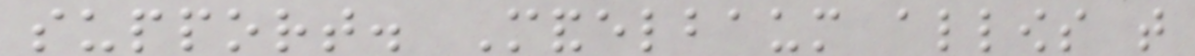support. Mandelbaum allows that
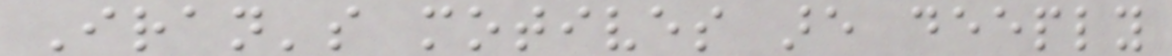Iran's motives are deeply
